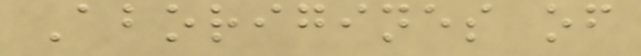Aborigines of
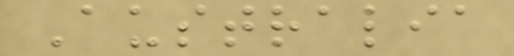Australia
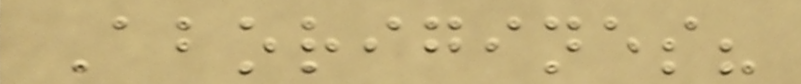Aborigines?
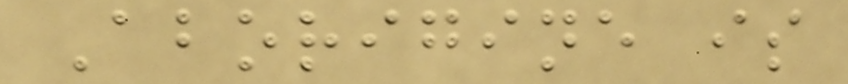Aborigine is
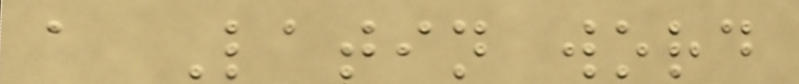a Latin word
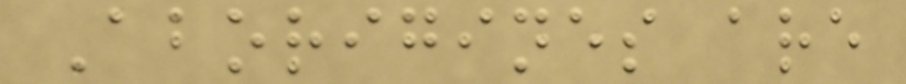Aborigines are
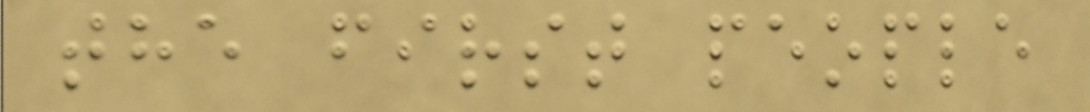the first people
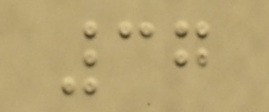37
